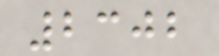2302
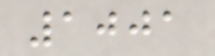1001
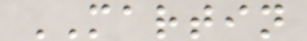MARTIN
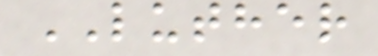LUTHER
